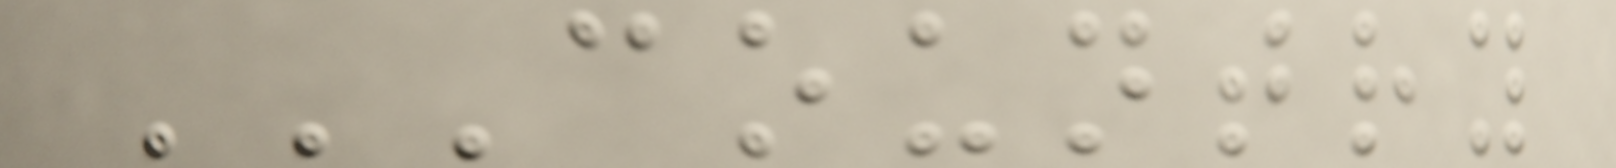COUNTRY
